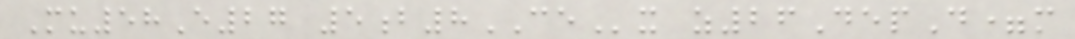Mu58E27 5b8CEx z26DepD=m
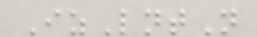IzLntN
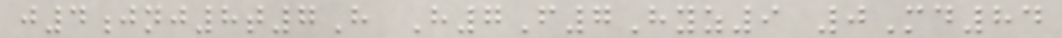j4jnj8t7H H7F7Hyz9 0Md84
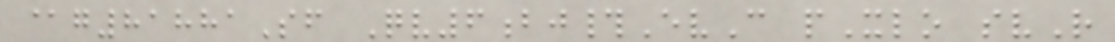@g81881Sf Qv6bj#EvC pXlo svR
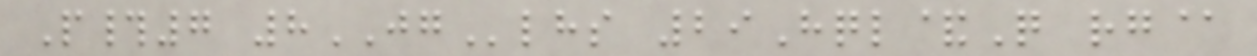P#7 8JGlhs 29Hql&Q rg@
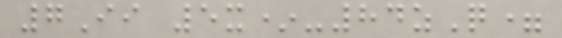7Ii 5x*-84zQ=
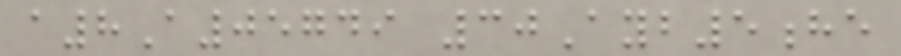a8A05749 30Ayb5he
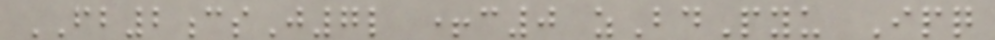FB2csJ7l +c0 zBdPyu Ipq
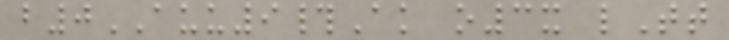b0AUU9#Ak o3x lTt
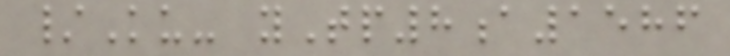/Ku- yTp8a1586
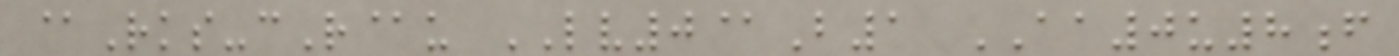@Rks-cR@u LV0@B1 AA0u8f
